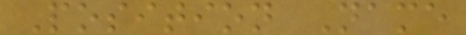Position Name
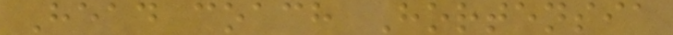Head coach Hortensia
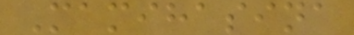Mamihasina
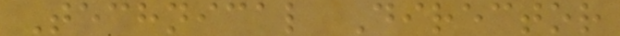Technical Director
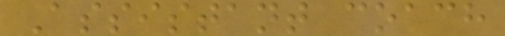Assistant coach
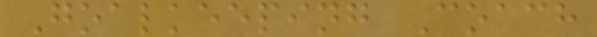Goalkeeping Coach
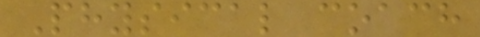Physical coach
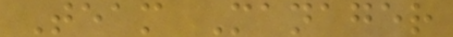Team Manager
